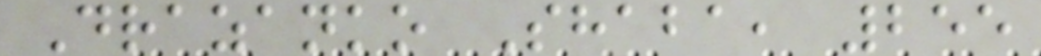Drazanko Shaba, 255
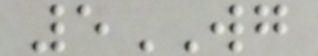5WG
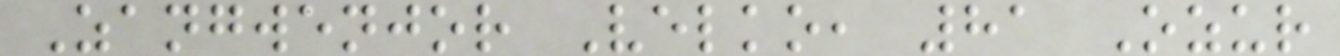Zangwenjor Velko, 81 Ozur
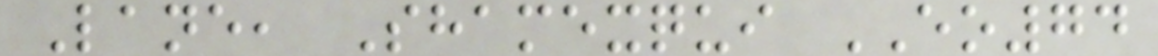Lane, Shamexqui EO74
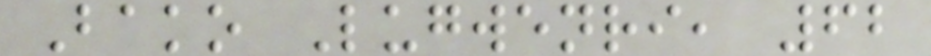Bako Lugwenri, 62
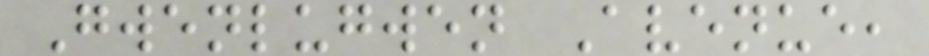Gwenlugwen Avenue,
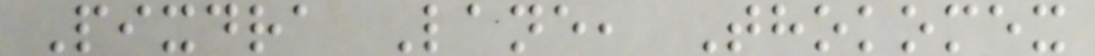Pixdra Lane, Thokomex
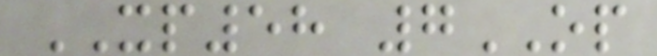XP58 7OP
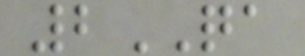2QA
